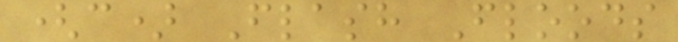(c) Flash Floods
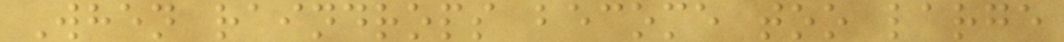When raindrops become too large
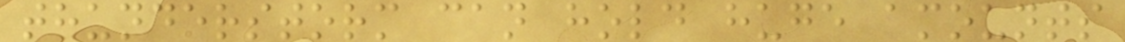thunderstorm can hold huge amounts
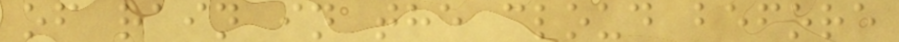of rain in the cloud before
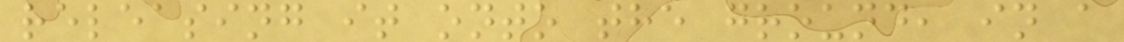releasing it onto the ground, in a
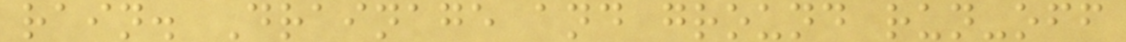rain. Drainage and ground run-off
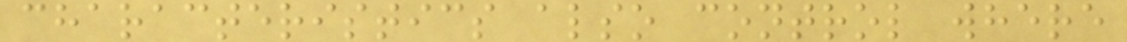characteristics also control where
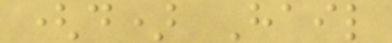(d) Hail
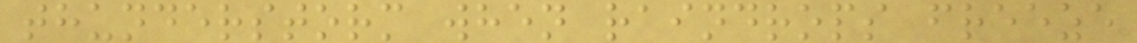thunderstorm when raindrops freeze
